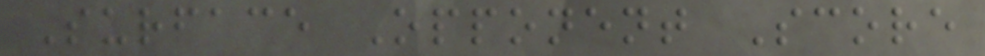Surface Opponent Score
